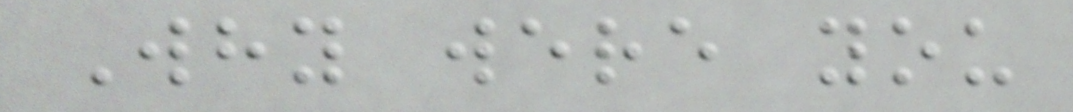Why were you
